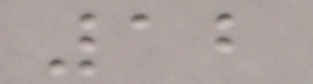12
